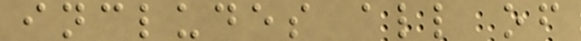includes all of
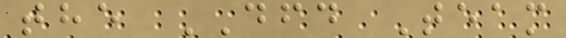the DFD Team
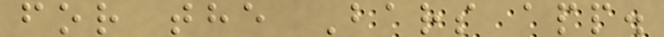for the Bars app.
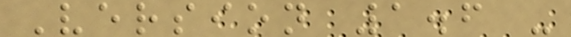Version 1.6 -
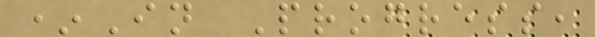*In Progress,
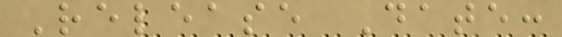Release Date:
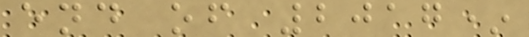end of 2017*
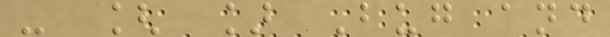- [ ] Bug and
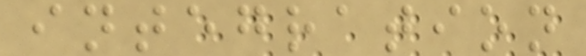integration
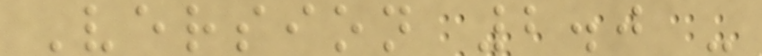Version 2.0 -
